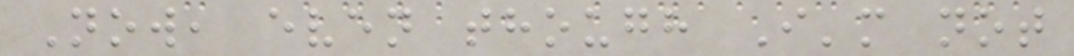Now, even though I'm not
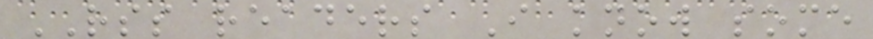RSS readers I know some
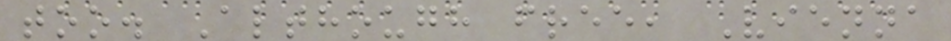too. Although free, Vienna
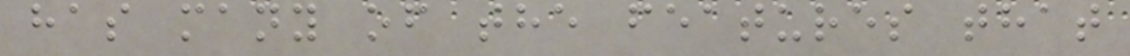has many of the features that
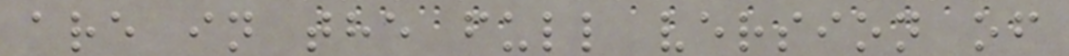are in the full version of
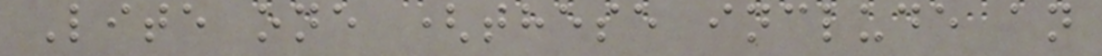Lite one (these include an
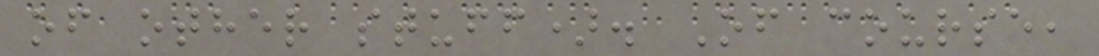of other stuff). Of course,
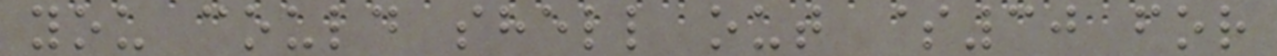you could shell out $30 for
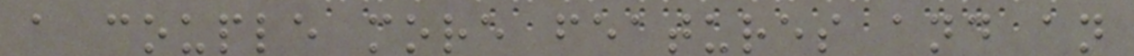a couple more features and an
